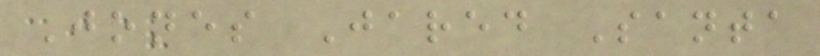Jones Jared Santa
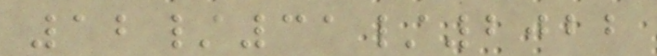12/31/2022
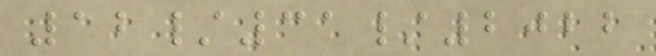12/31/2022
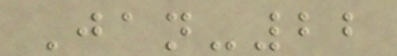Jan-22
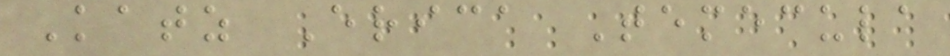Katz Erica Temecula
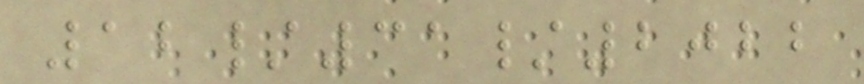12/31/2022
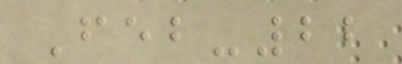Feb-22
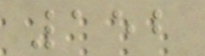152
